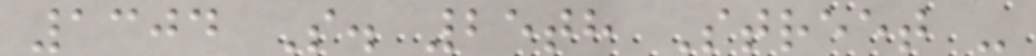1304 S. 25th Street -
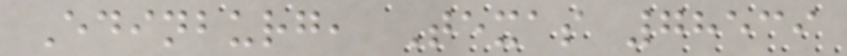Edinburg, Texas 78539
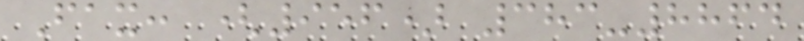Fax: (956) 383-8864
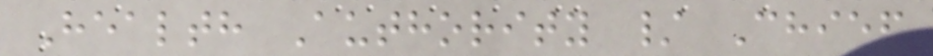Health Authority / Chief
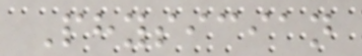Physician
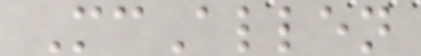McAllen
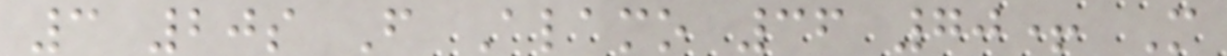3 20s F Alamo 36 70+ M
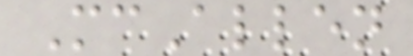McAllen
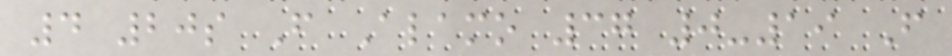4 20s F Alamo 37 0-19 F
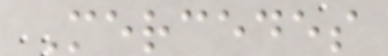Mercedes
